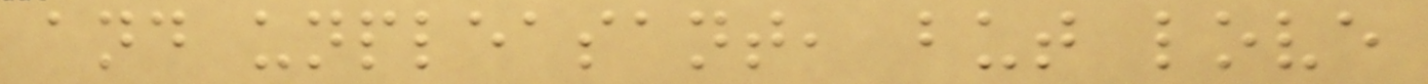and unpleasant, but love
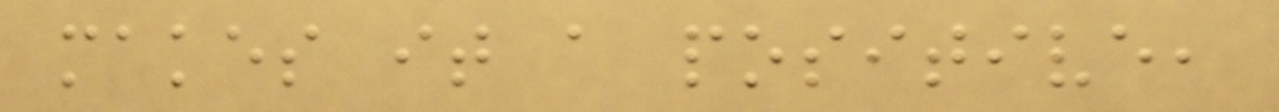makes it a positive,
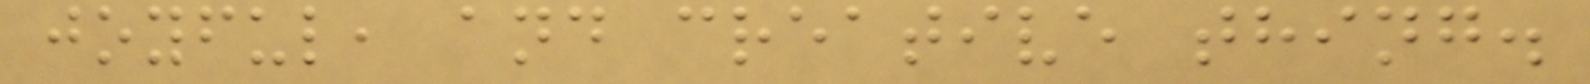joyful, and creative thing.
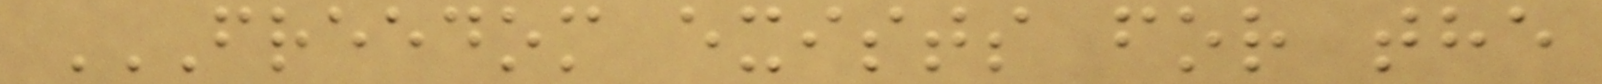FREEDOM EXISTS FOR THE
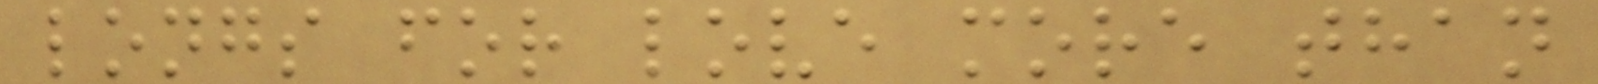longs for love more than
